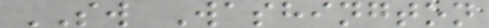SW Washington
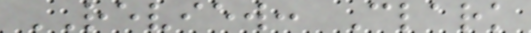REVIEW: Clark
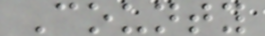County
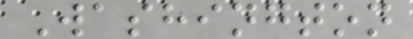Washington
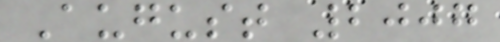August 2007
